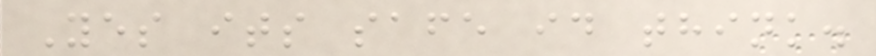Yes its safe id think.
